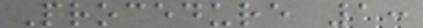Procedure 1:
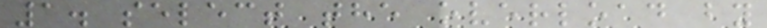1. select the overload by
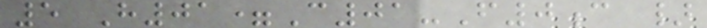5 H01=C01-F0c }
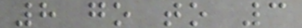8 go to 3
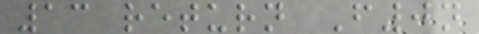13 return F0n
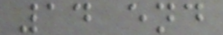14 end
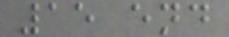15 end
